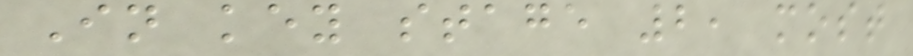In key stage 2, most
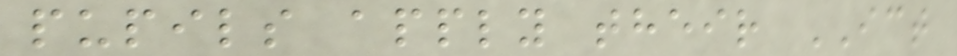pupils apply their ICT
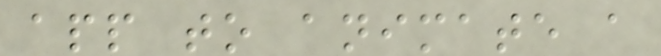app to animate a
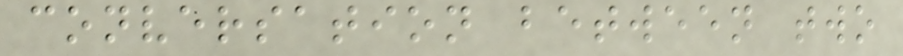conversation between two
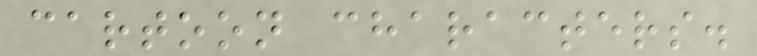cartoon characters.
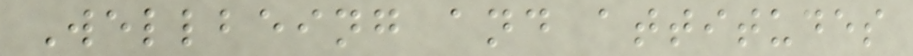Wellbeing and attitudes
